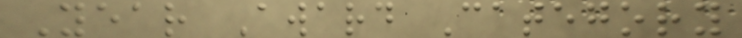Year Award Category
